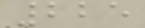225
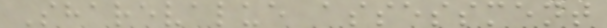Sharevalue assessment
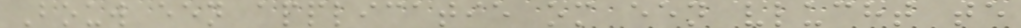Bouw een applicatie om een vlucht te
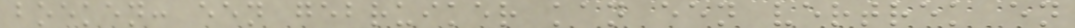boeken: een gebruiker kan een vertrek en
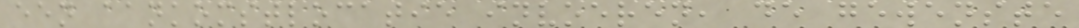een aankomstlocatie invoeren, de gewenste
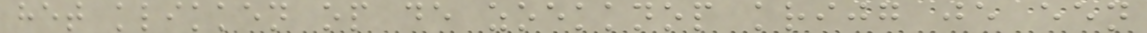het klikken op de zoekknop krijg je een
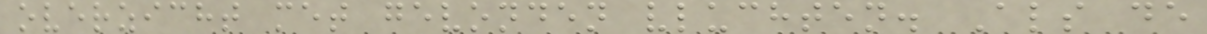overzicht met gevonden vluchten. Als de
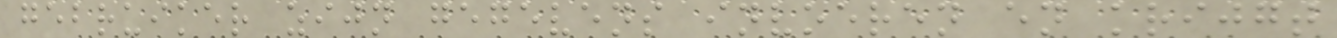gebruiker zijn gegevens invoeren en krijgt
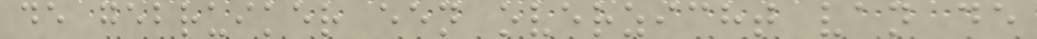de gebruiker een overzicht van de
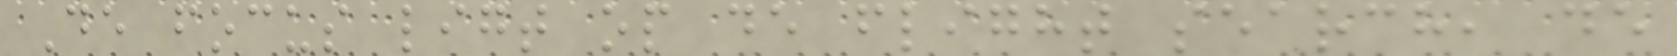De focus ligt op de flight search, de
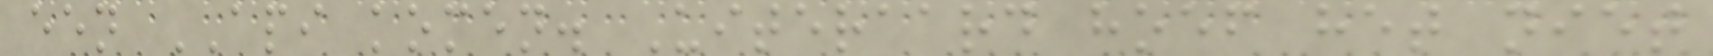een API komen. Uiteraard hoef het niet
